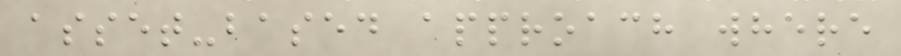asset-based approach where
